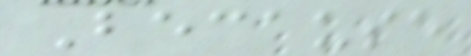Because
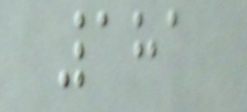181
